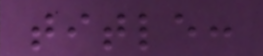title:
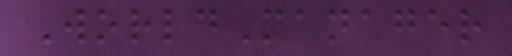WorldManager
